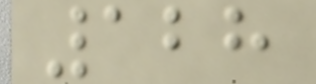128
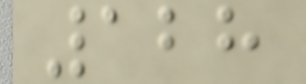128
